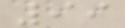99
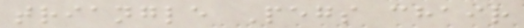triangle Pegs chair
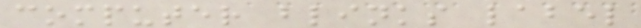computer blinks label
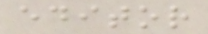editor
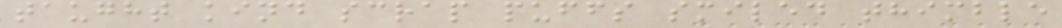taught kind scrap puffs smiled thimble
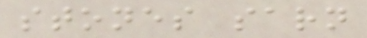stones sarn
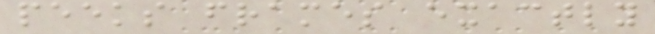peeks frames exactly
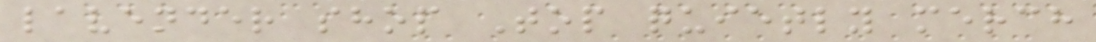lavender shop Top quietly merch
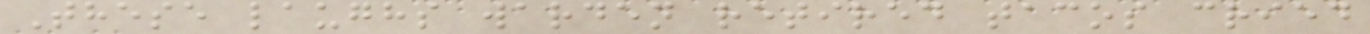These laughs warden retired tacos cried
